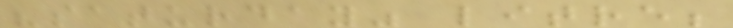"saturday" litre;
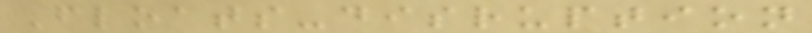Floats-disruption
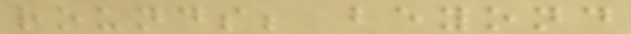rounds; beyond
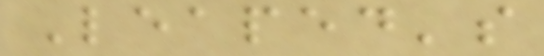Leaped's
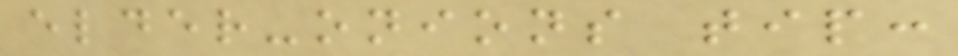elder-onions tip:
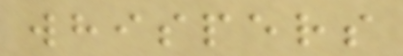whispers
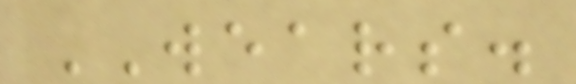WEARS.
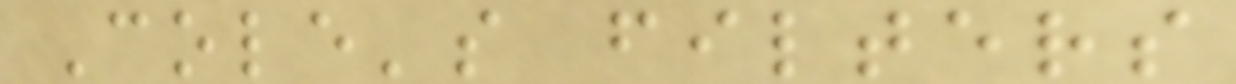Cole's filters
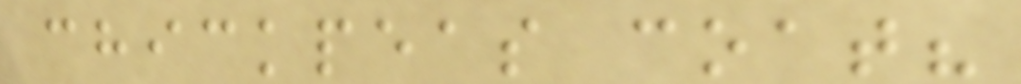chickpeas coat?
